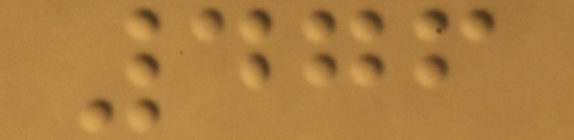476
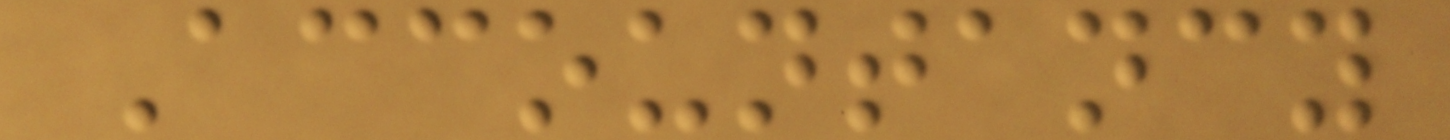Accountancy
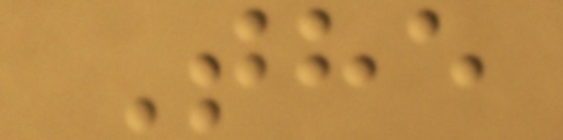The
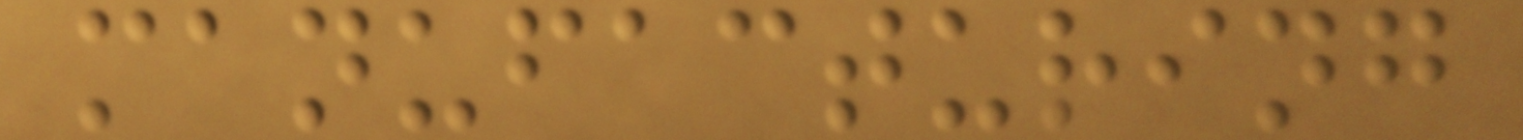manufacturing
